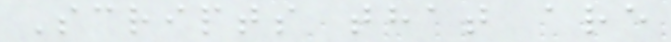Scripts that are
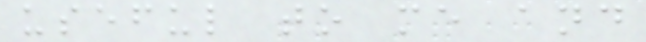useful to me and
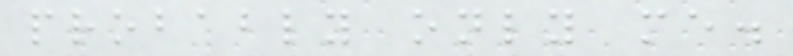probably only me.
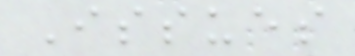Issues
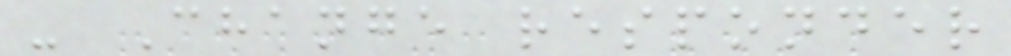- Change responder
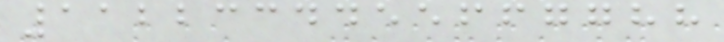1122334455667788
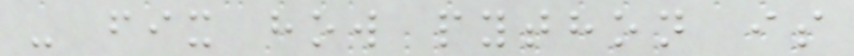- fix how python is
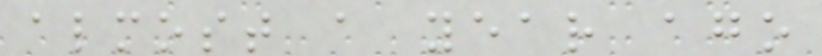almost a year ago
